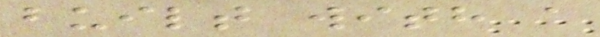built with a
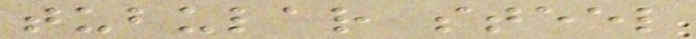tubular steel
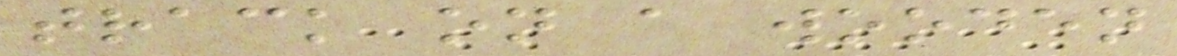track on a wooden
